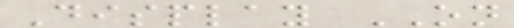Display ON
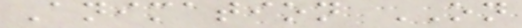Animation ON
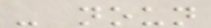- noun
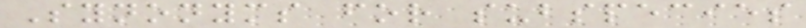Synonyms for subspecies
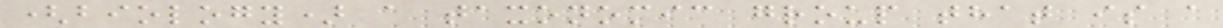(biology) a taxonomic group that is a
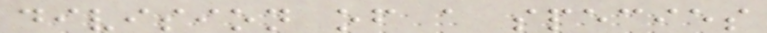division of a species
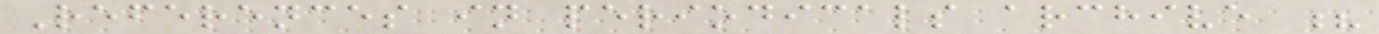References in periodicals archive ?
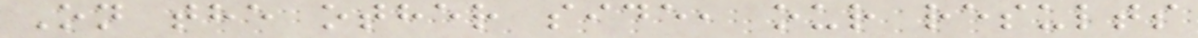On the other side, our results
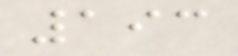193
